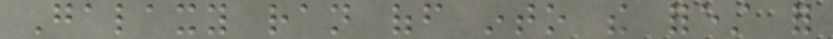Galaxy ran off into the forest for
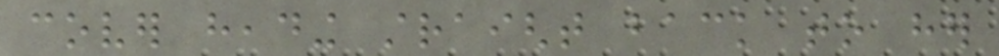cover heading straight back to her
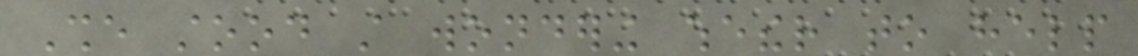She stood still wondering whether to help
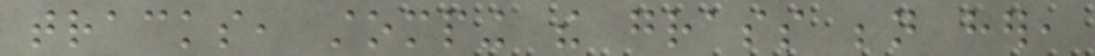tracks, stomping the grass beneath her,
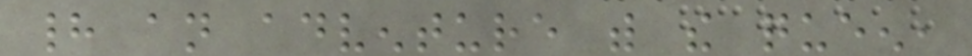had an adventure with the queen,
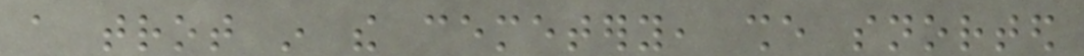a trot in the cemetery, she snorted
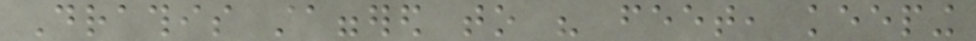Drathis staggered to his feet, keeping
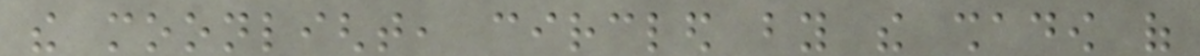the moonlight, circled by the shadow of
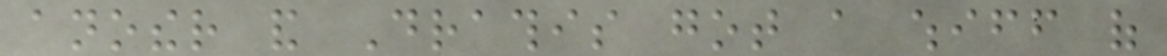another and Drathis got a whiff of
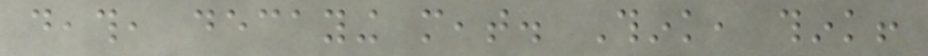death, decaying meat. Think, think!
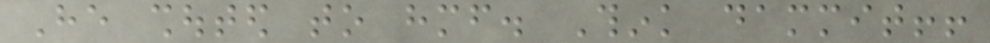He shouted to himself. Think dammit!!
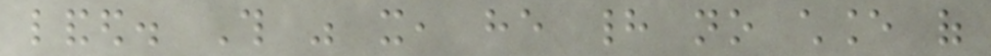landed. This was it, he had no chance of
